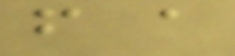from a
